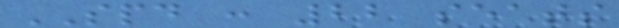SPD : 22 seats
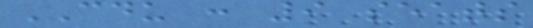CDU : 9 seats
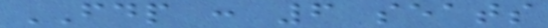FDP : 6 seats
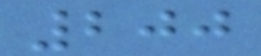200
